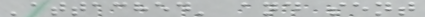'attached' and sent
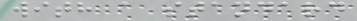with a standard
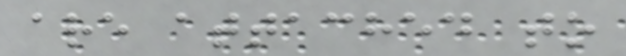are attached to
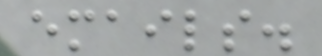emails.
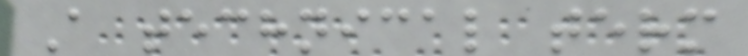A technical term
